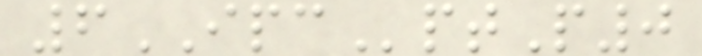6IPCptP0
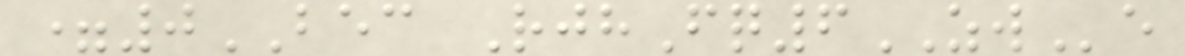=0BEC RjhFq6ZWe
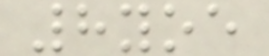8yoe
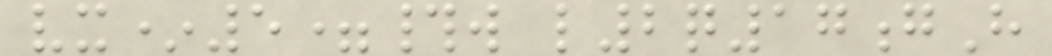vx*5=#w l2q17gH
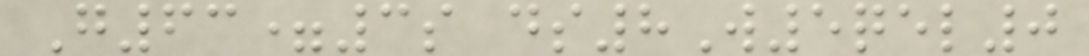G63=3s ds8W5qel0
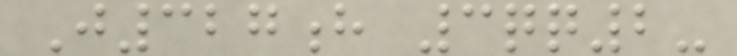J327h 3qq2-
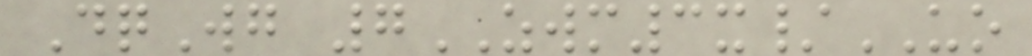DqWg 7ZWM3x/UO
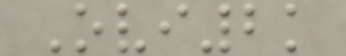Ovi2k
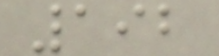192
